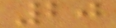20
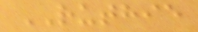RUTHIE
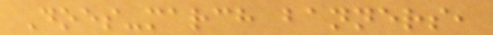Does-march banners,
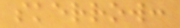skerrow:
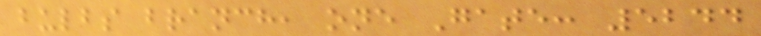bulbs branch, one Gate: 5244
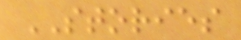STORIES
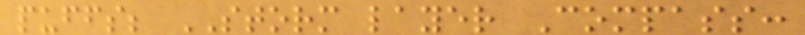puffs; STORM layer Compass:
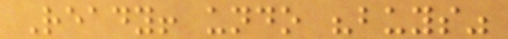Ready! undo "buys"
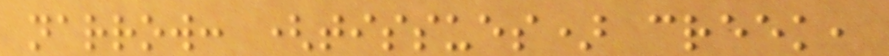narrow: (tissues) creek,
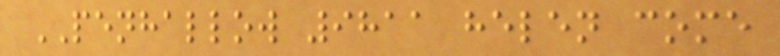PENHALLOW 9811 helen come
